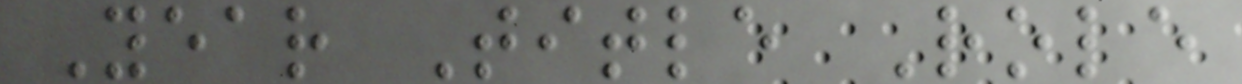Year Title Role
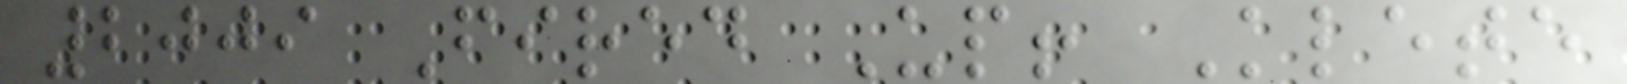2009 Fired Up! Klete
